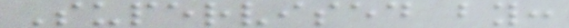Supervised by:
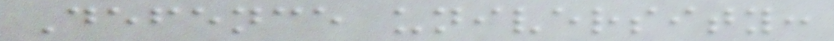Defence university:
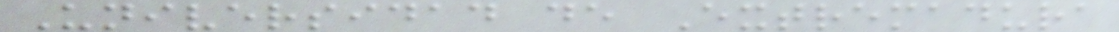Universidad de Extremadura
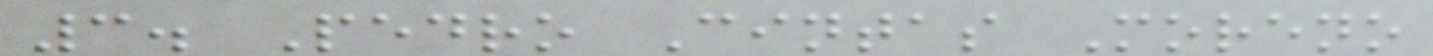3. Pedro Cintas Moreno
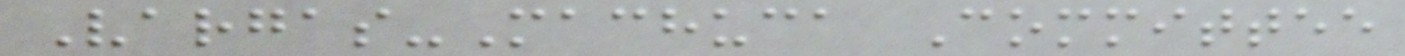Vargas-Machuca Committee
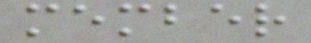member
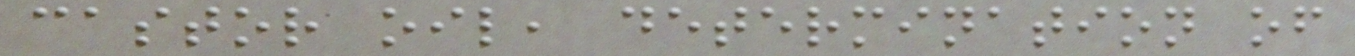castor oil, determination of
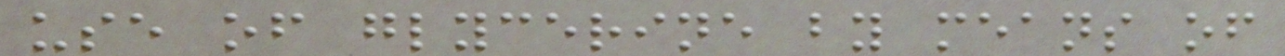use of glycerine by means of
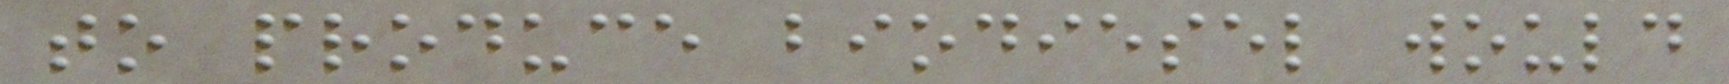to produce biodiesel would
